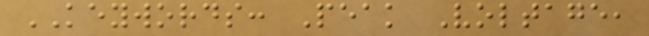KEYWORDS: Peak Voltage,
